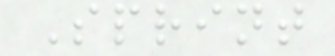Sprint
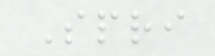Spri
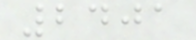2401
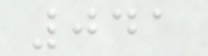041
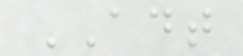ADT
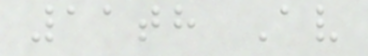11th Av
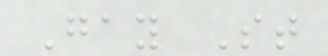Gay St
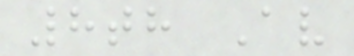8th Av
